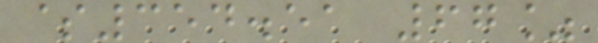$354.51 67%
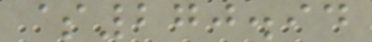$270.94
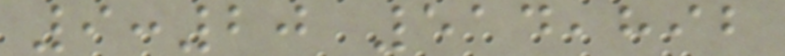9:20 514,892
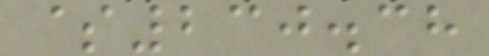$230.38
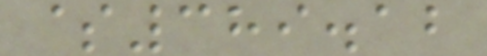$389.12
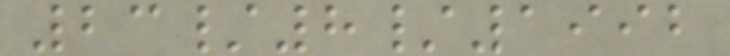23/8/1992
